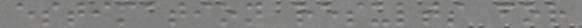estimation results for
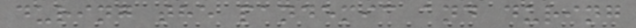during the pandemic and during
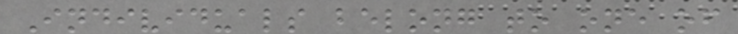Individuals belong to one of
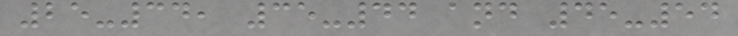25-34, 35-44 and 45-54
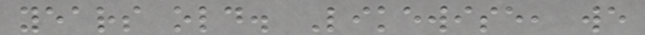years old. Likewise, we
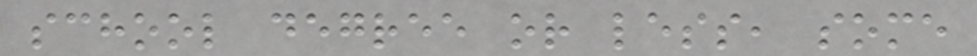school degree or less, some
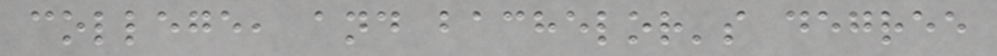college, and bachelor's degree
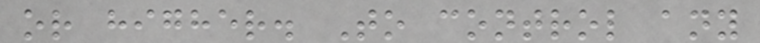or higher. To control any
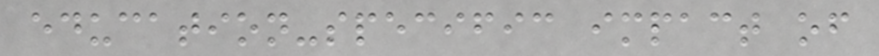education-specific impact of
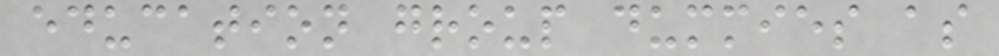education group dummies as
